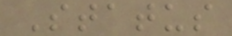Status
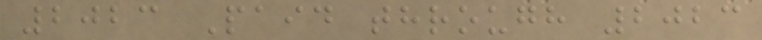2023 Paid through 2023
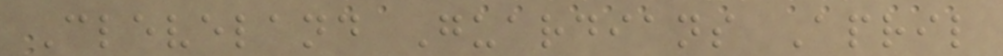Cleveland Guardians April
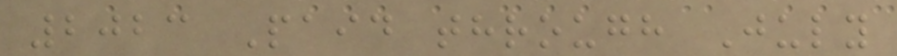2023 Paid through July
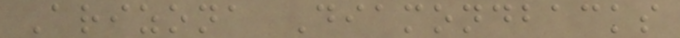Arizona Diamondbacks
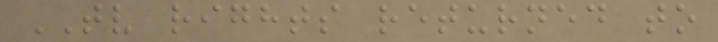TV rights returned to
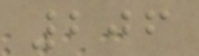206
